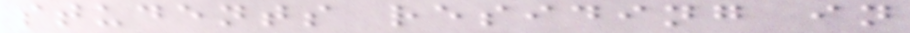students residing in
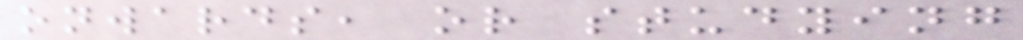onwards, or studying
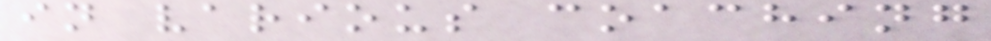in various coaching
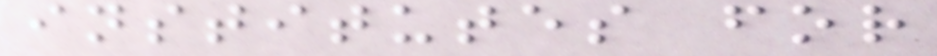institutes for
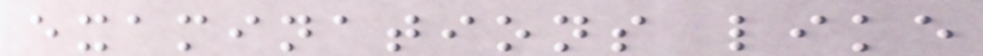examinations like
